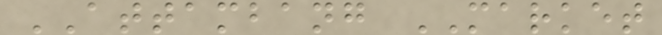ATTAMBANG MARKET
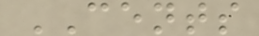CENTS
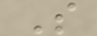S
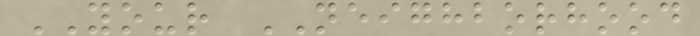YOUR NEIGHBORHOOD
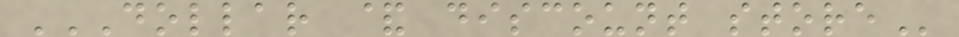DOLLAR & DISCOUNT STORE
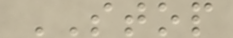STOP
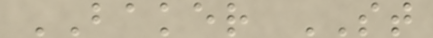BAKER ST
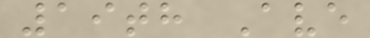19th Ave
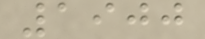1900
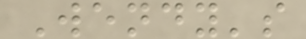Wendy's
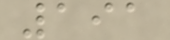191
